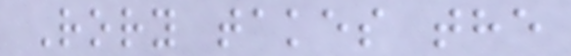Rory takes the
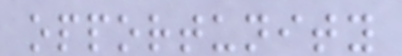opportunity
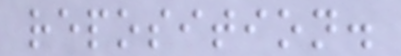reposition.
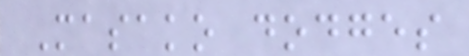Masako dodges
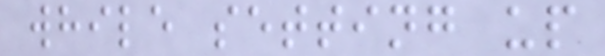while setting up
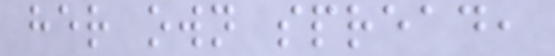her own spread,
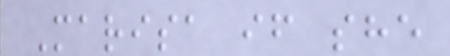Marisa if she
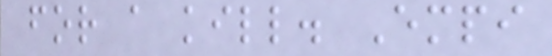for a kill. Empi
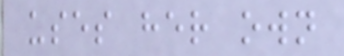uses her own
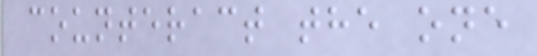counteract the one
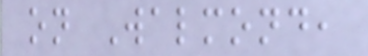on Walmond,
